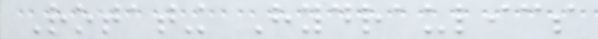Rotating Hydraulics
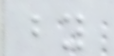by
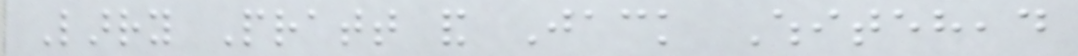Larry Pratt and Jack Whitehead
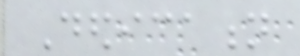Dedication
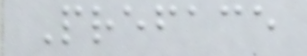Preface
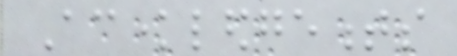Acknowledgements
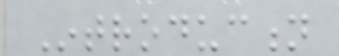Introduction
